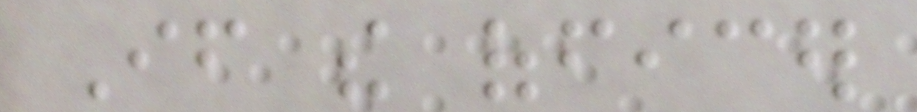If the officer
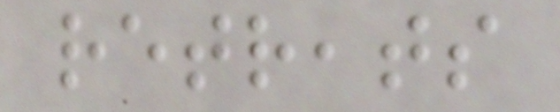retreats
